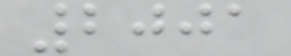2001
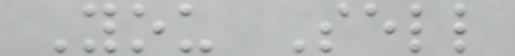You Sell
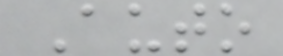Auto
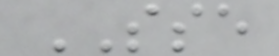SSE
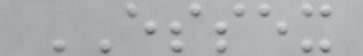ESSEX
